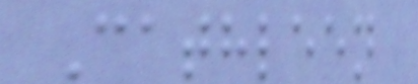Cathleen
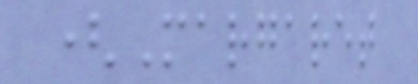(Margaret
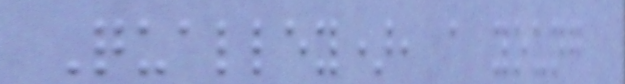Qualley), a young
